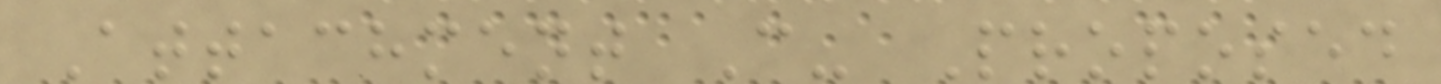Attachment C- Proposed
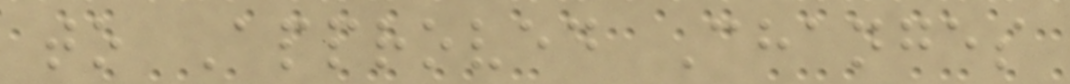to Approved Changes
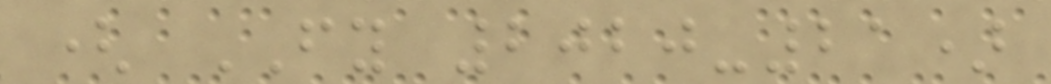( FY 2020-21)
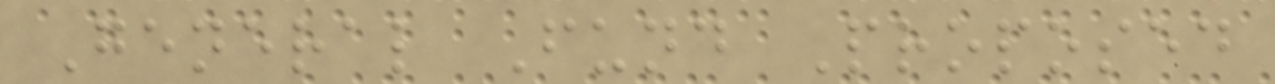General Fund Proposed
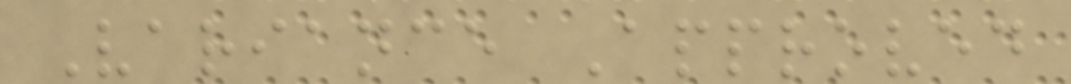Variance Approved
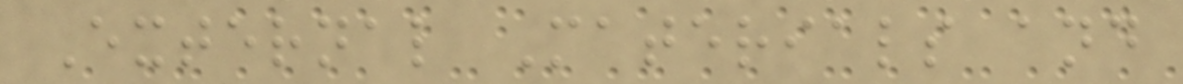External Materials and
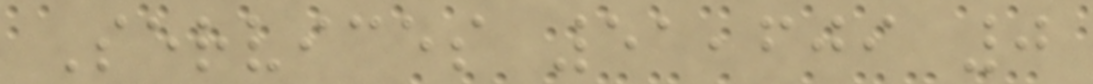Services 51,609 0
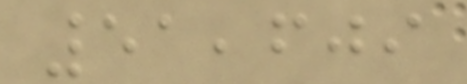51,609
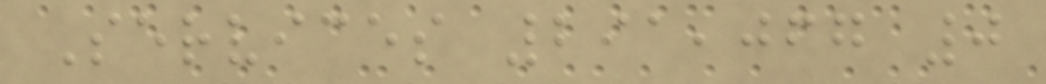Services 291,067 0
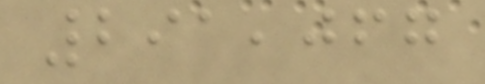291,067
